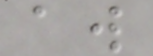aw
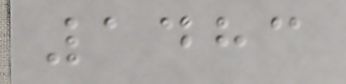1483
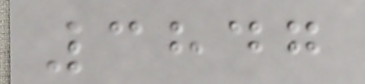3847
